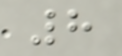8
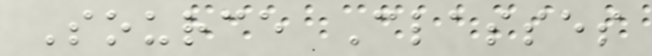Source Classes
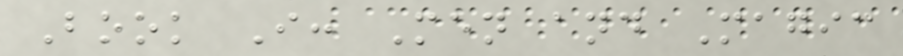Book I: Men and Magic
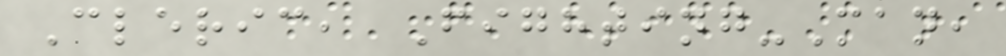Cleric, Fighting-Man,
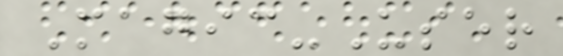Magic-User
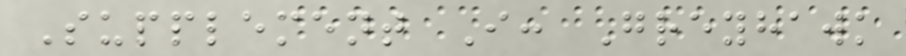Supplement I: Greyhawk
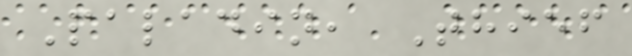Paladin, Thief
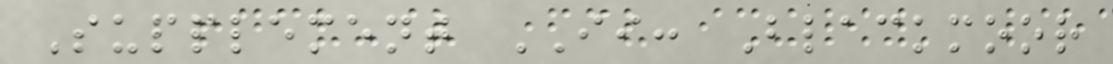Supplement II: Blackmoor
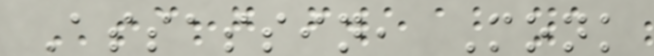Assassin, Monk
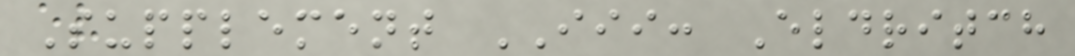Supplement III: Eldritch
